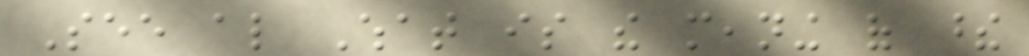See also What is the meaning of these
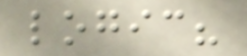logic?
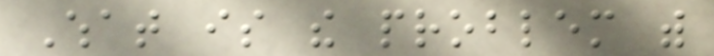What is the problem with
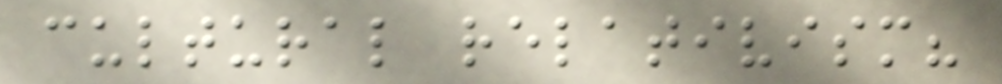cultural relativism?
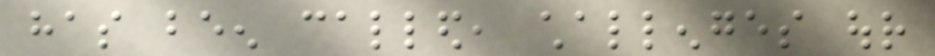has been called, challenges our
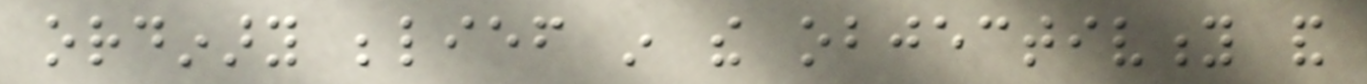ordinary belief in the objectivity and
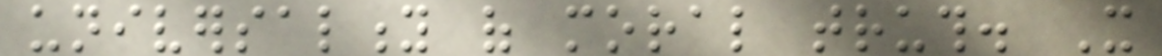universality of moral truth. It
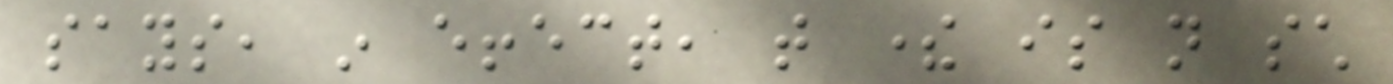says, in effect, that there is not such
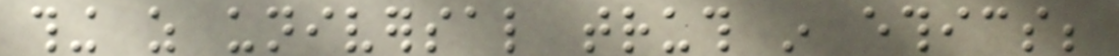thing as universal truth in ethics;
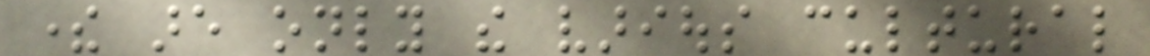there are only the various cultural
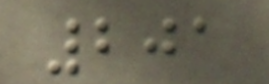201
